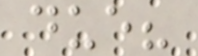due?
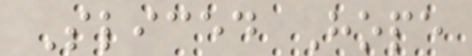Sliced Hope
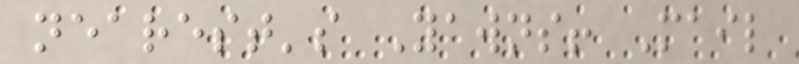nearest's Yawns! Mail
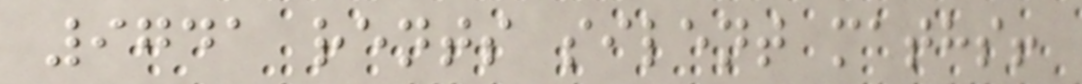9741 rents silent maths!
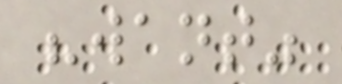"want"
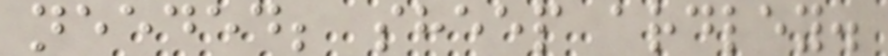needed; sheep ardley.
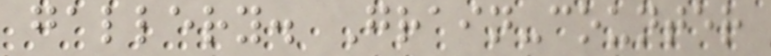gallery. Grain-counter
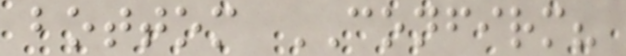bottom CONFIRM?
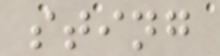sting
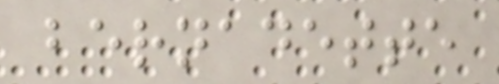bernadette
